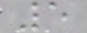5
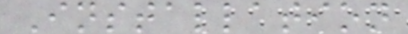Installation
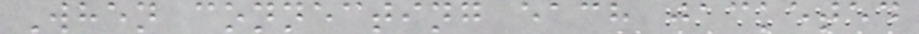When connecting each jacketed
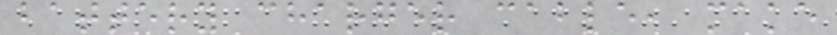battery charger cable, make
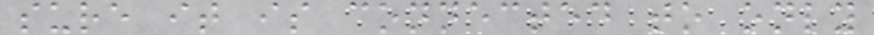sure it is connected to only
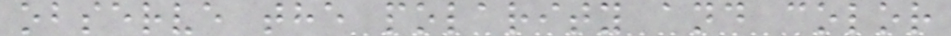observe the polarity and color
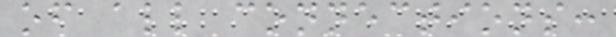of all connections:
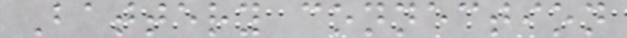Battery connection
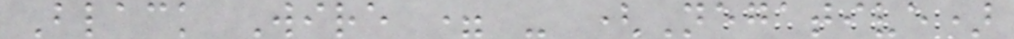Black Wire = - (Negative)
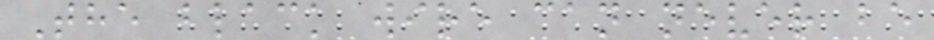The black wire can never be
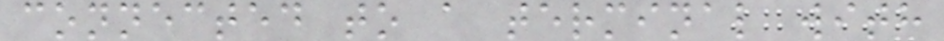connected to a terminal with
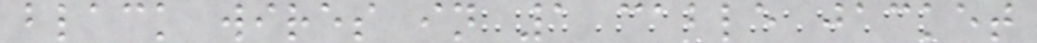black wires in 1 cable jacket
